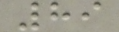89
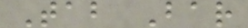Tab Bar
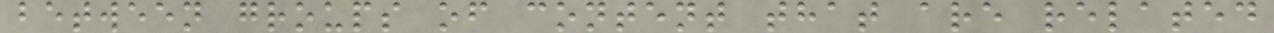between groups of content that are related
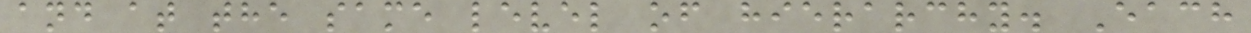and at the same level of hierarchy. Each
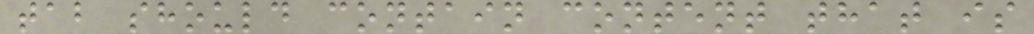tab should contain content that is
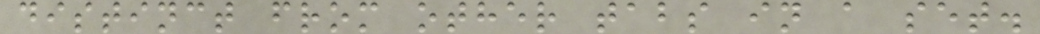distinct from other tabs in a set.
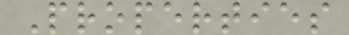Properties
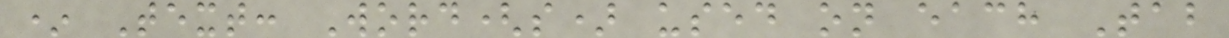* Text: Word(s) used on each Tab
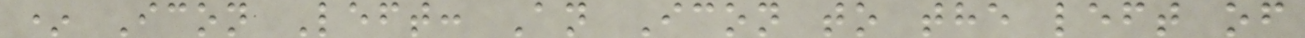* Icon Left: An Icon to the left of
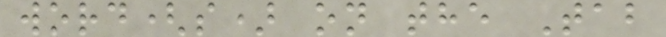word(s) on the Tab
